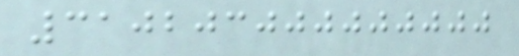310203000000000
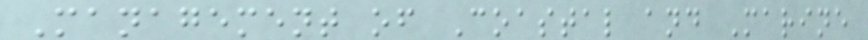Management of Coastal and Marine
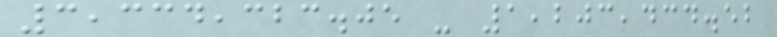3,334,323.05 - 1,203,434.52
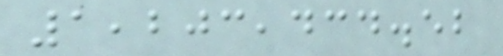1,203,434.52
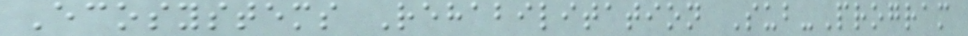Ecosystems Rehabilitation Sub-Program
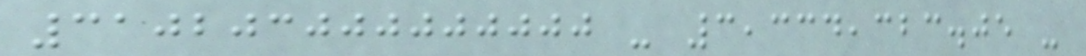310203000000000 - 3,334,323.05 -
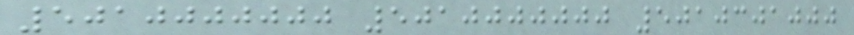5010000000 5010000000 5010301000
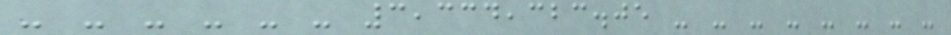- - - - - - 3,334,323.05 - - - - - - - -
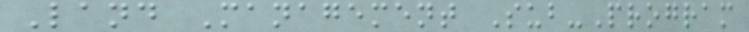Land Management Sub-Program
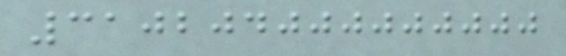310204000000000
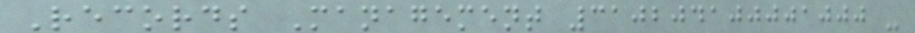Records Management 310204100001000 -
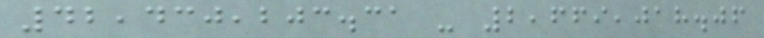42,430,203.31 - 2,669,018.06
